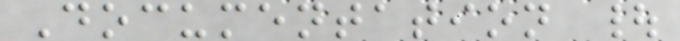Documentation |
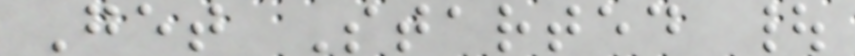Get Started |
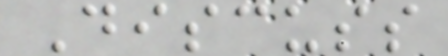Discuss
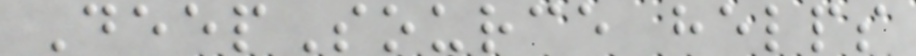DeepSource helps
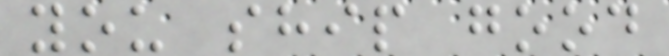you ship good
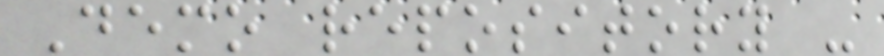Demo repository -
